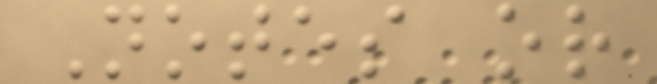Notes or
